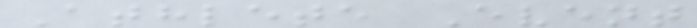Athlete Event
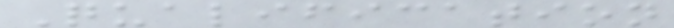Qualification
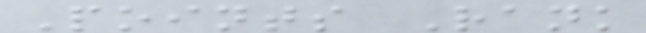Points Rank
